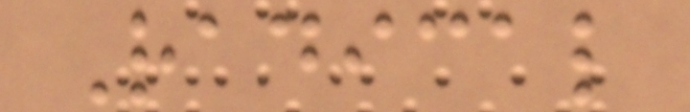Radical
